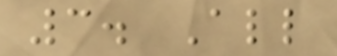3. All
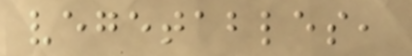vegetables,
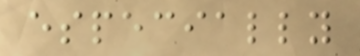especially
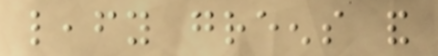leafy greens and
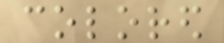colored
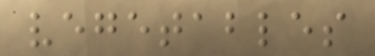vegetables
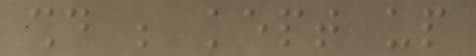should be kept up
